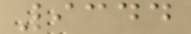9344
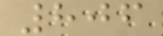806
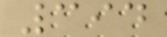394
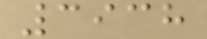3938
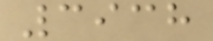3938
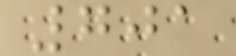701
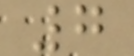7
